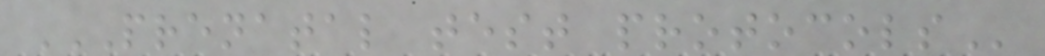PRENATAL TEST PROTOCOLS
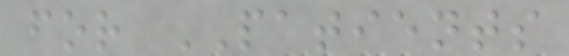for PATIENTS
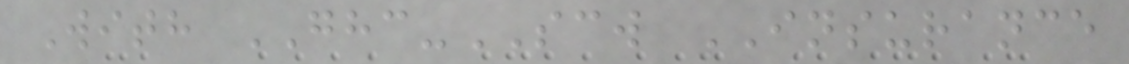With GHC-SCW INSURANCE
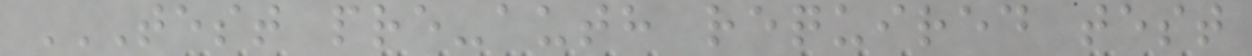TEST PRE-AUTH REQUIRED TEST
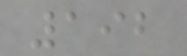192
